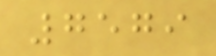7579
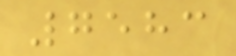7583
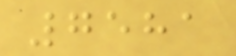7581
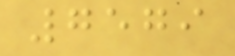7579
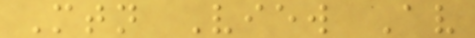Mtn View Av
